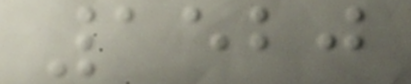1520
